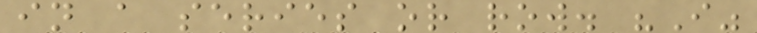in a series or row. "I"
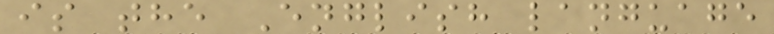is the English language
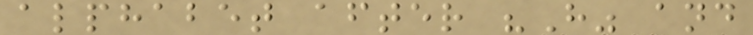alphabet after "H" and
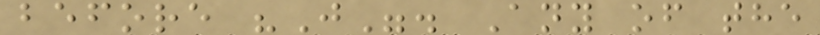before "J". Any of the
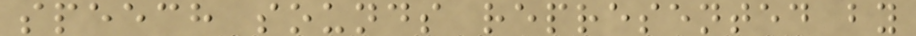speech sounds represented by
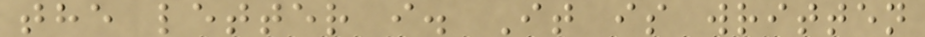the letter i. It is written
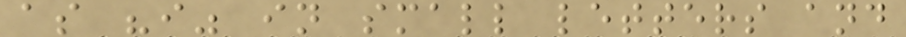as "i" in small letters and
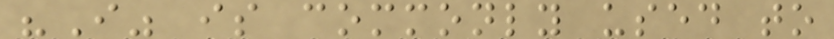"I" is commonly used to
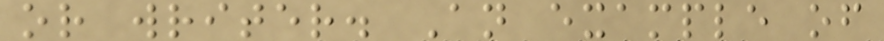or writer. An example of
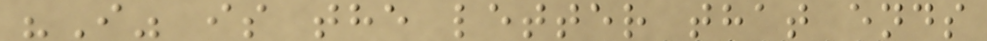"I" is the letter that ends
